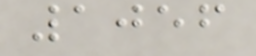1056
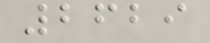2629
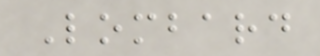Lombard
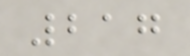217
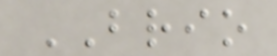BRIO
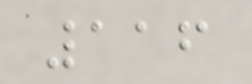116
